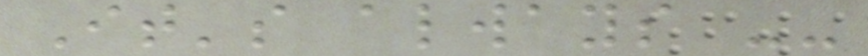It's always --
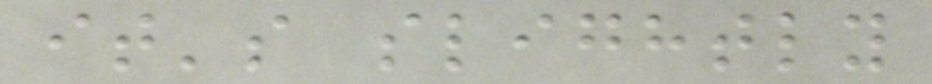it's slightly
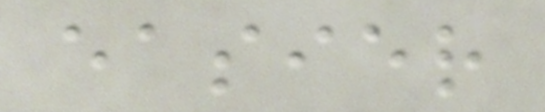easier
